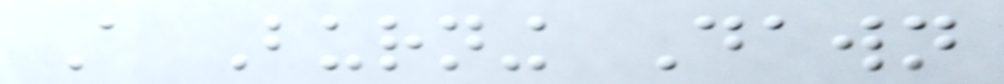A Burning Dawn
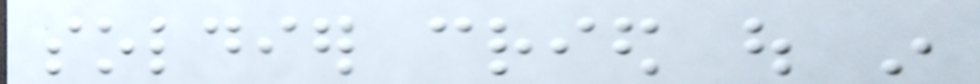soldier cried out in
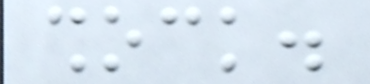shock.
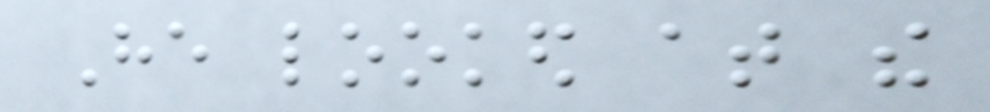He looked at the
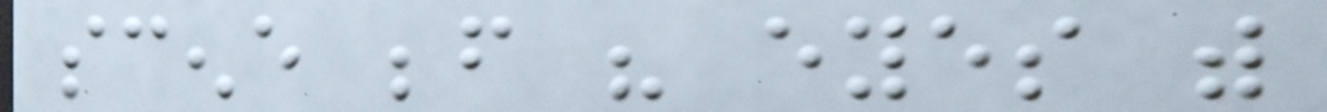scene before his eyes with
